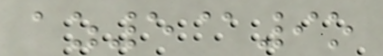az5@9o
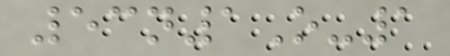53n1O-1
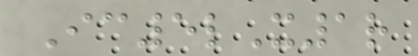Ic5lX1r
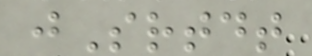jSrtdt
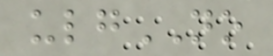ulgNO
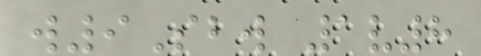w9Sbw 1v8
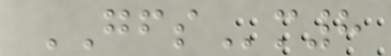GFSm8
